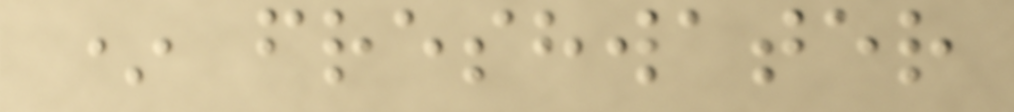* freshwater
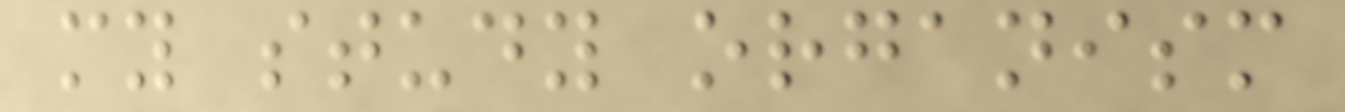my study organism
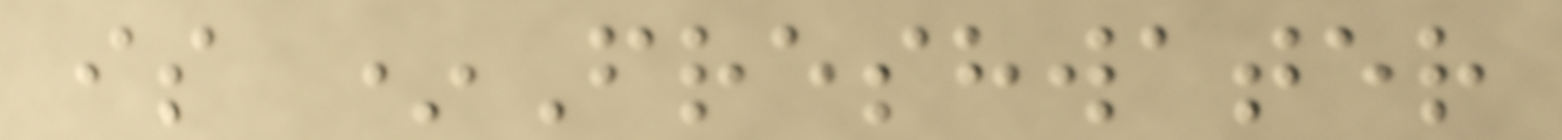is *Freshwater
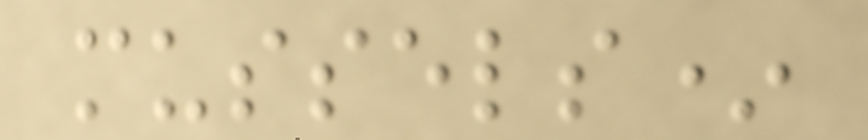mussels*
